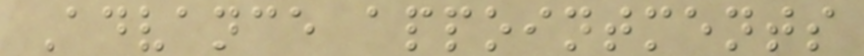Advance appointments
